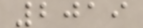2019
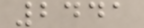2441
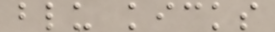blu kicks
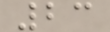23
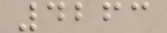4263
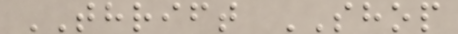THRIFT SHOP
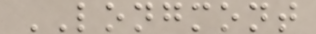LONGMONT
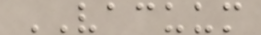VACUUM
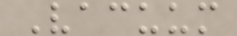Vacuum
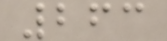263
